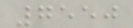7550
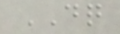DQ
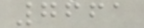7661
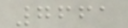7661
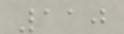110
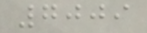7009
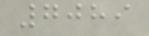7089
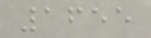1655
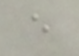e
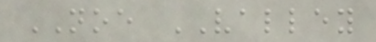NOE VALLEY
